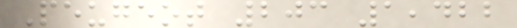Peugeot 203 1,422
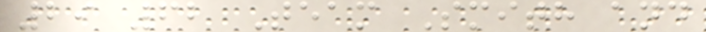29 62 Team Smith and
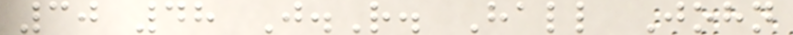30 48 J.R. Hall John
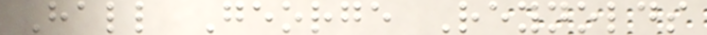Hall George Reynolds
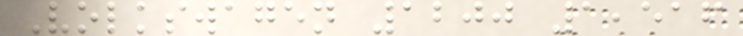Volkswagen 1200 1,516
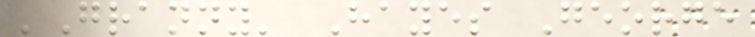'Granny' Hayes George
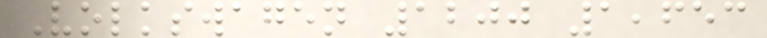Volkswagen 1200 1,653
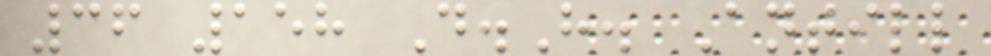36 158 D.H. Antill
